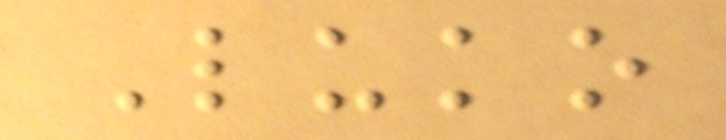Luko
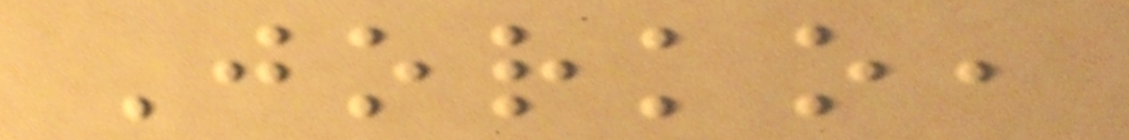Jorko,
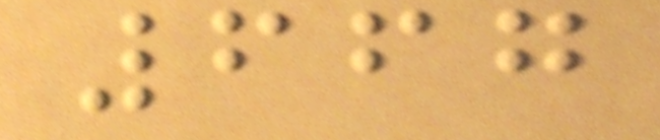667
